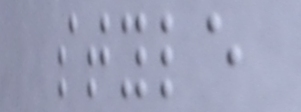style
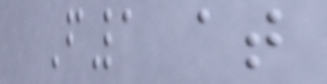F1 at
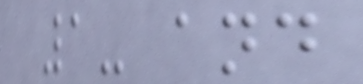1- and
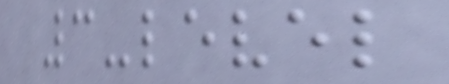3-level
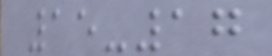15-17
